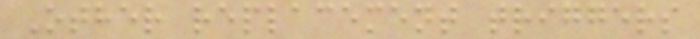Other replacement triggers
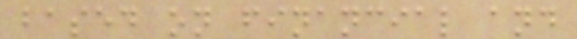based on financial and
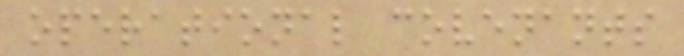operational covenants
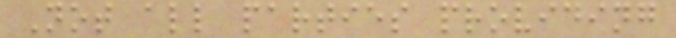Not all parties providing
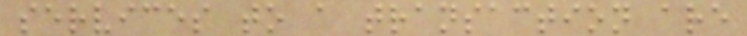services to a transaction are
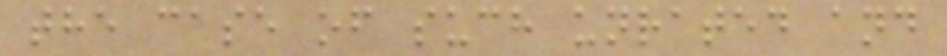the case of such unrated and
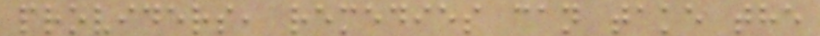providers, remedies can take the
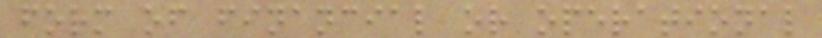form of financial or operational
